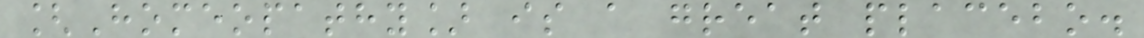[Homeopathy] is a great placebo.
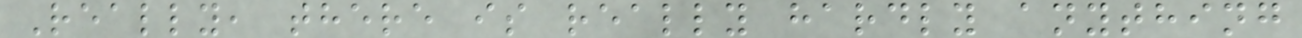Really, there is really hardly anything
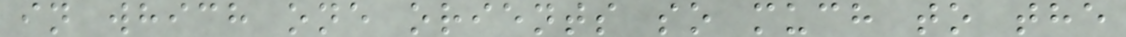in which one orients so much to the
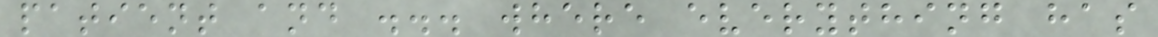patient and ... where everything has
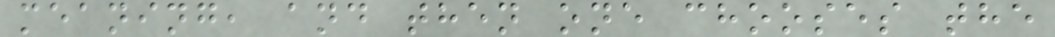meaning, and then one chooses the
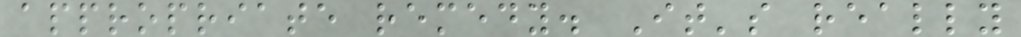appropriate remedy. It's really
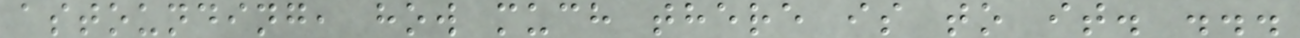astounding, how much there is to it. ...
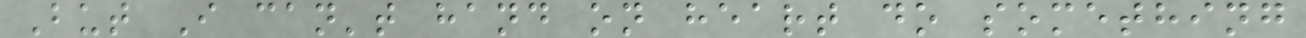But I can't hand on heart do something
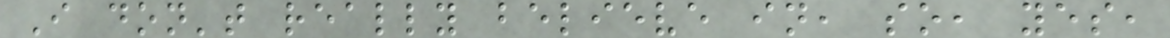I don't really believe in, so, yes,
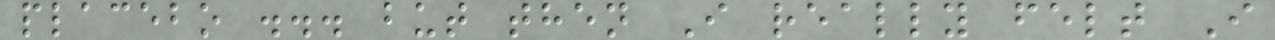placebo ... but then I really felt I
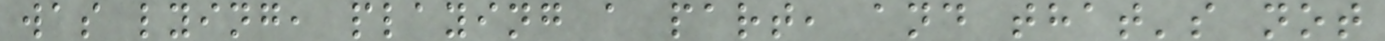was lying, playing a part, and that's not
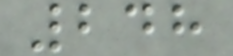248
